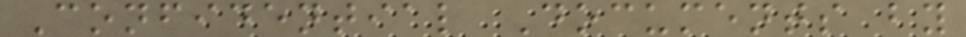Confidential Documents by
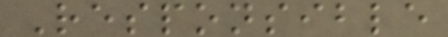Responsible
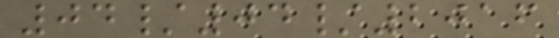04/04/2016
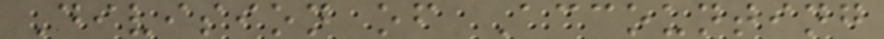Division of Accounting
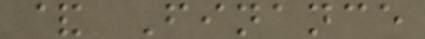& Finance
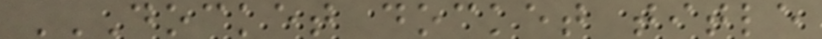DOCKET DOCKET TITLE
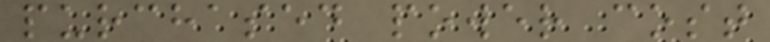purchased power cost
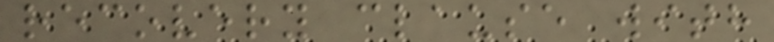recovery clause with
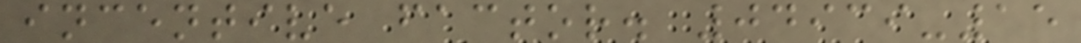incentive factor. 04939-15
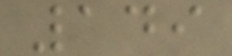149
